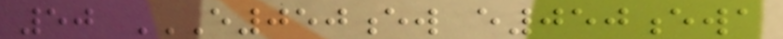50 E050EW E050EWA
